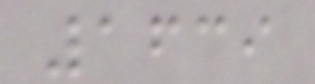1639
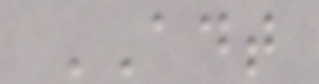ADT
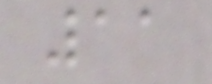11
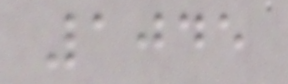1045
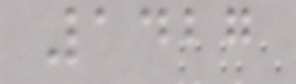1427
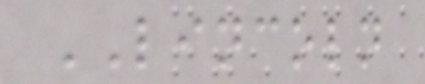LINCOLN
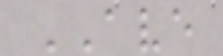AVE
